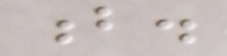b.
